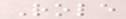Role
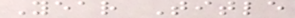Year Title
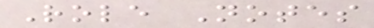Role Notes
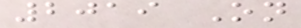2019 On
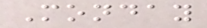Monday
